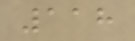118
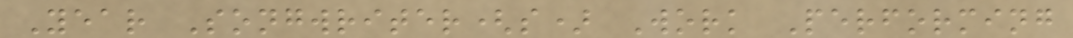Year Songwriter(s) Work Performing
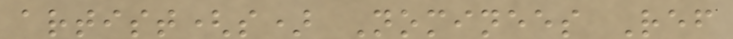artist(s) Nominees Ref
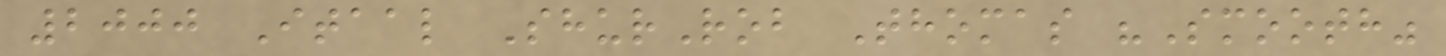2000 Itaal ShurRob Thomas "Smooth"
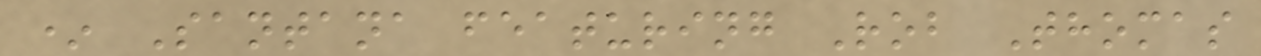* Santana featuring Rob Thomas
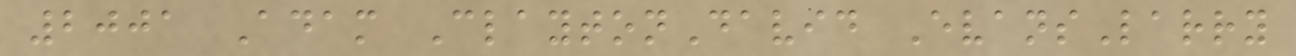2001 Adam ClaytonDavid EvansLarry
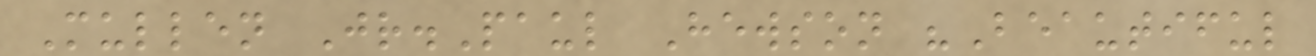Mullen Jr.Paul Hewson "Beautiful
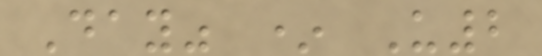Day" * U2
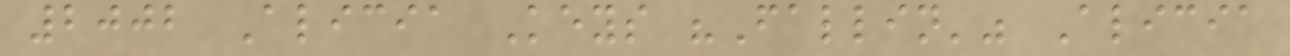2002 Alicia Keys "Fallin'" Alicia
